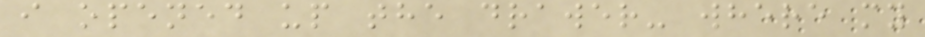i opened up the drawer- where my
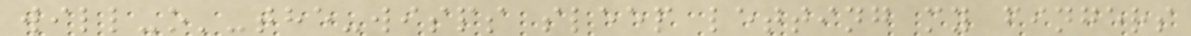will-o'-the-wisps sleep letting my fingers
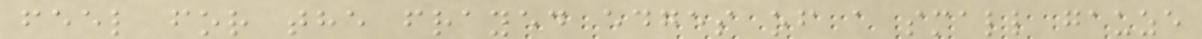feel for the frayed edges of a small gauze
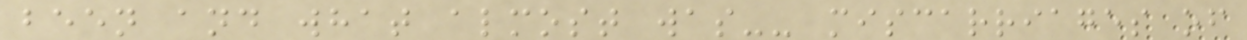been and what almost was-- miscarriages of
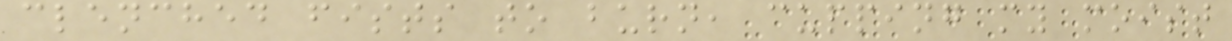clenched fists to burn, cupping my moist
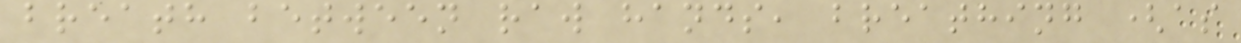breath between raw hands, breathing (as
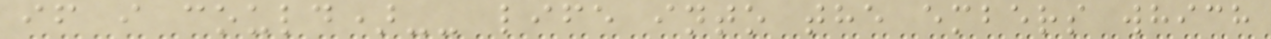if i could)-- life into the embers which
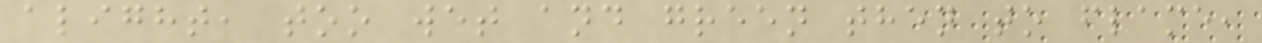alight, too wet and green then to flame,
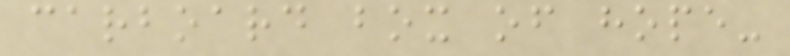carboard box of hope-
